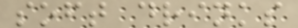soft drinks
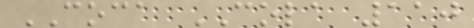COCA COLA 110
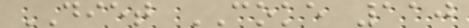DIET COKE 110
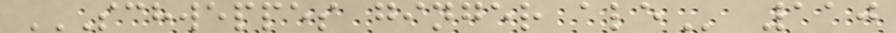SCHWEPPES GINGER ALE 110
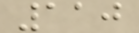110
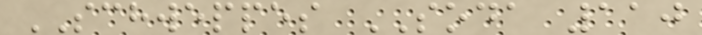SCHWEPPES SODA 110
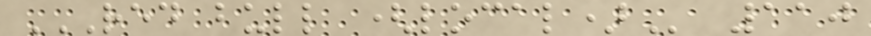RED BULL (LOCAL) 110
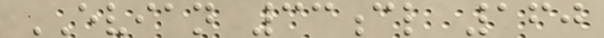EVIAN 33cl 160
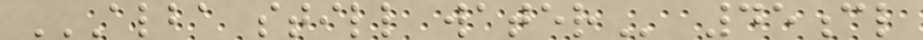ALBA STILL WATER 45cl
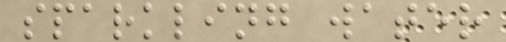sparkling water
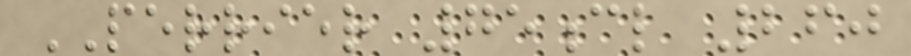PERRIER 75cl 260
